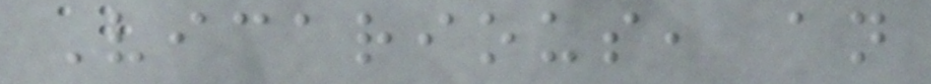Vicarious, an
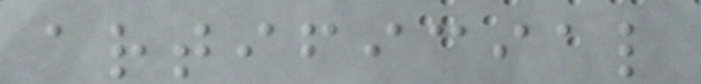artificial
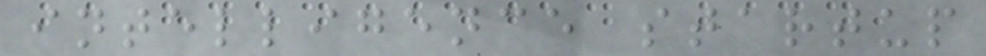intelligence startup
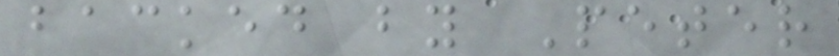backed by Peter
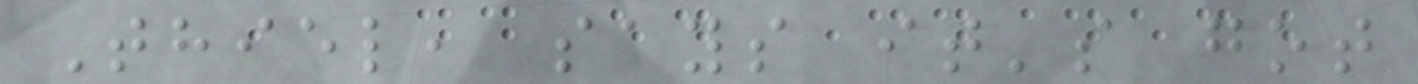Thiel, says it's got
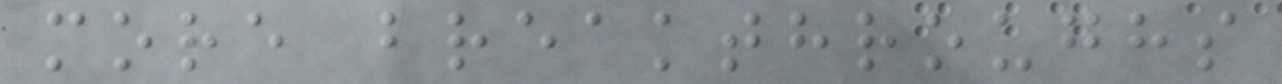more breakthroughs
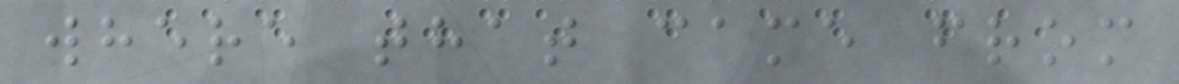where that came from
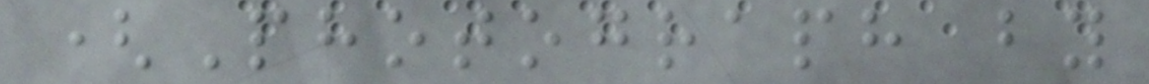(Photograph by
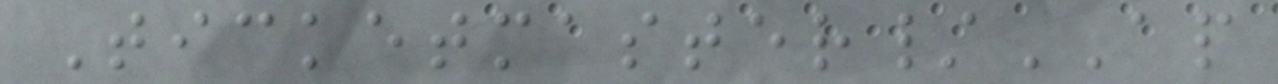Ticketmaster/AP
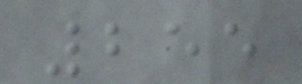255
